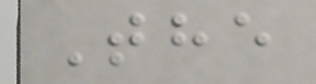The
